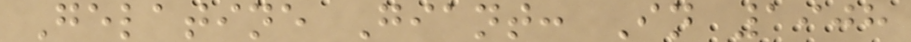Gelatine Giant: In 1908
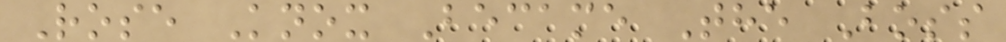Rose Knox Became The Boss
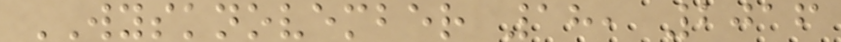WYSKNOVEMBER 18, 2016
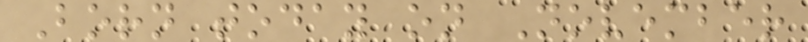Born today on November
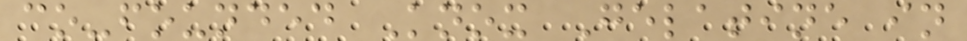co-founded Knox Gelatine in
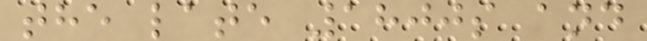the late 1800s and
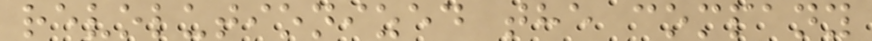revolutionized the company
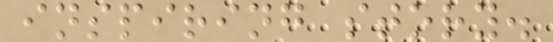inspiring story.
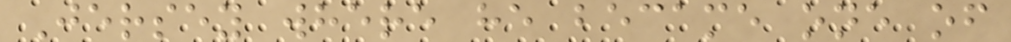Jersey where he became one of
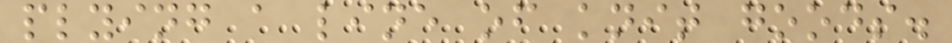plying a line of knit goods.
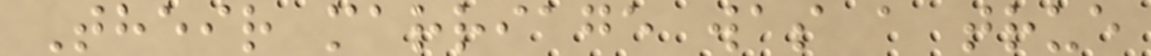Their marriage was a true
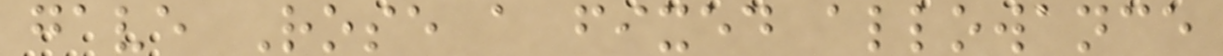gave Rose a fixed allowance
